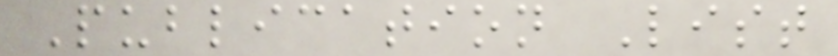Publication List
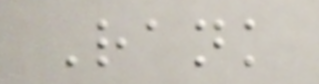Rank
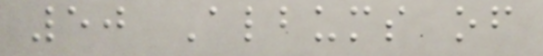50 Albums of
